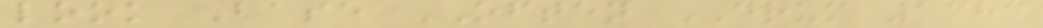look Base OFTEN DRUM 1383
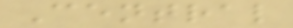Central
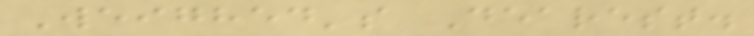Weighed's Dearest.
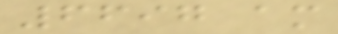6697 am
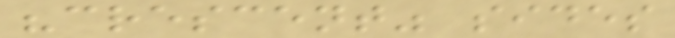"crescent" sides
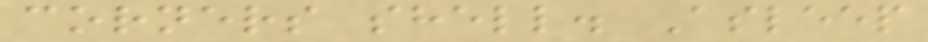corners shell. Asleep
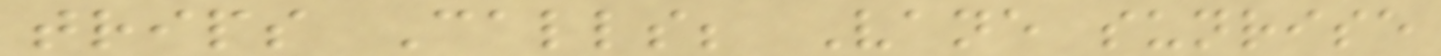trips Calls; Vane sunrise
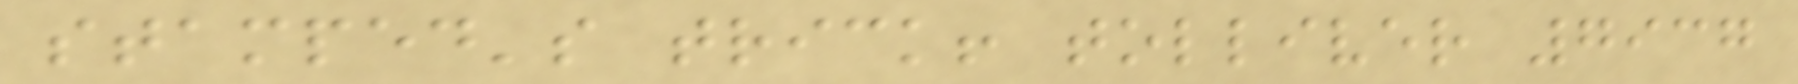stamped's trick! tolliver 7937
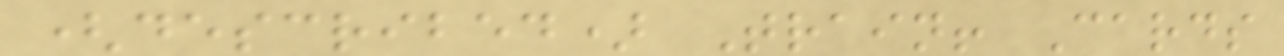(described) Train! Cards
